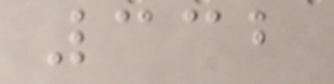332
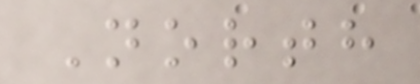North
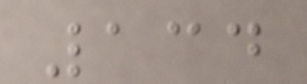134
